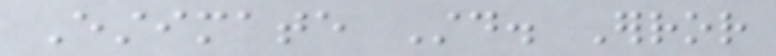Estimate Std. Error
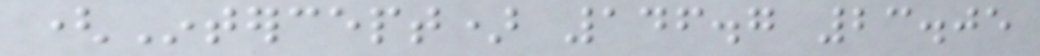(Intercept) 146.7 23.05
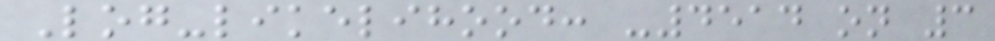Log-likelihood: -4514 on 3
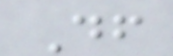Df
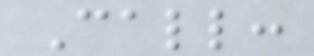Call:
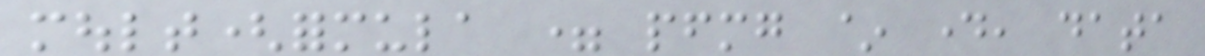moult(formula = pfmg ~ day, data
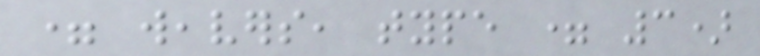= weavers, type = 3)
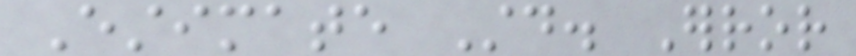Estimate Std. Error
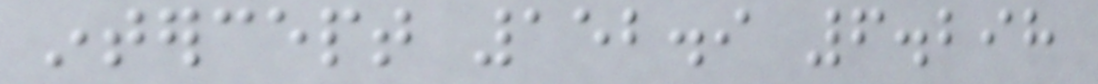intercept 152.9 6.298
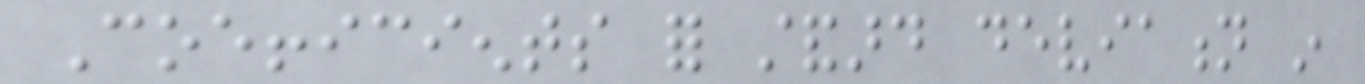Coefficients for standard deviation in
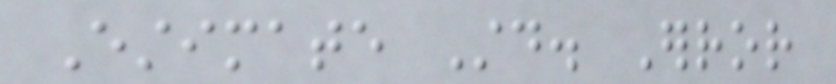Estimate Std. Error
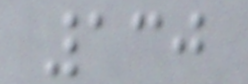130
